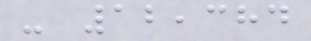- 12,384
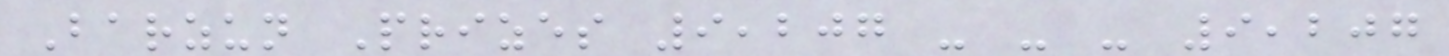Barzun Prizes 9,207 - - - 9,207
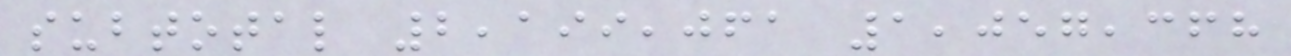subtotal 2,199,061 1,057,368
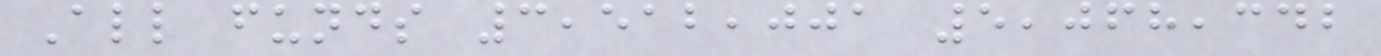All funds 3,512,001 5,068,342
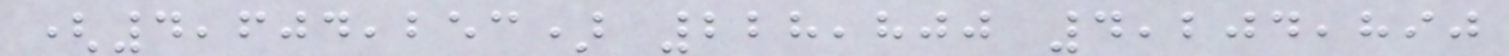(4,604,253) 228,800 4,204,890
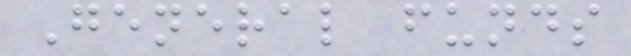General funds
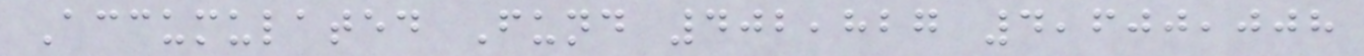Accumulated Fund 402,827 4,600,008
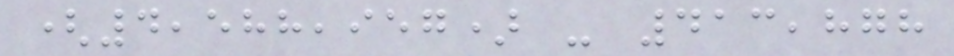(4,588,957) - 413,878
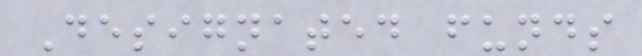Designated funds
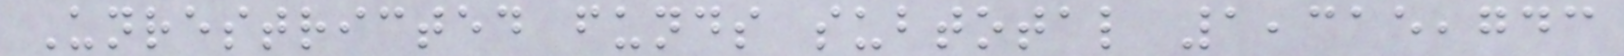Unrestricted funds subtotal 1,315,743
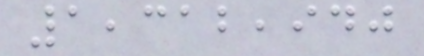1,312,940
